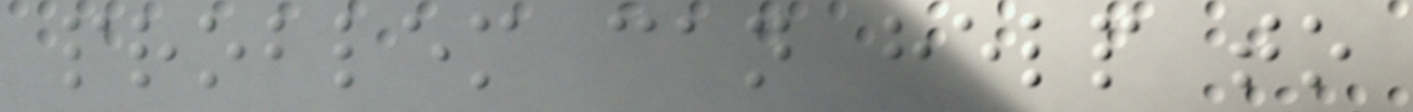problem can help to
